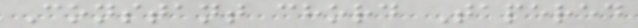Constant chord Tapered
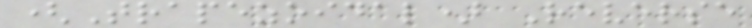(Trapezoidal) Reverse
